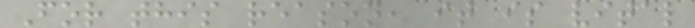For this reason, it is vital
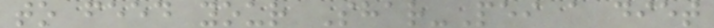to feed your Shar-Pei a diet
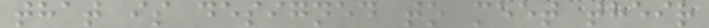that is designed to meet their
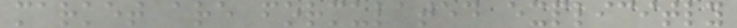market are formulated explicitly
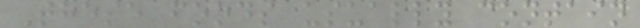These foods usually contain
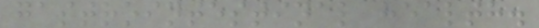gastrointestinal health.
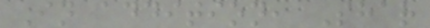In addition, Shar
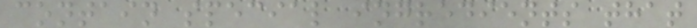contain special ingredients that
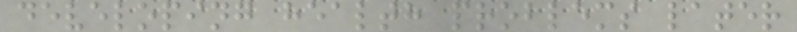developing health problems later
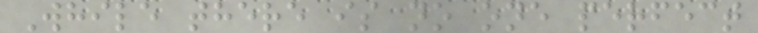While there is no one perfect
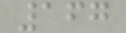167
